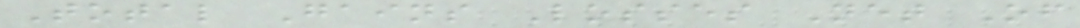Total Gains Losses Net Of
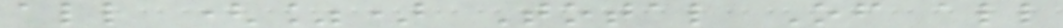all (%) Total Of all
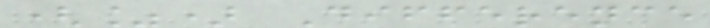(%) Difference
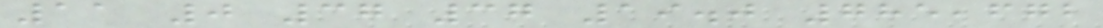11 0 37 37 19.0 785,672
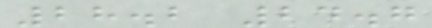28.2 24.7
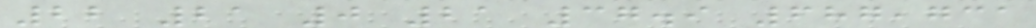22 21 0 21 37.9 687,731
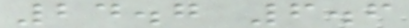24.7 6.6
